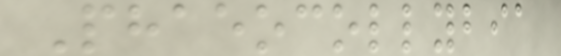Phaeocollybia
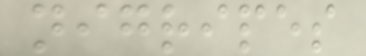nigripes
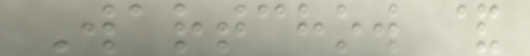Wartchow &
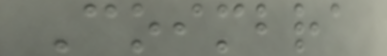Coimbra
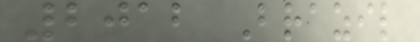2012 Brazil
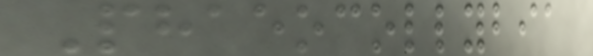Phaeocollybia
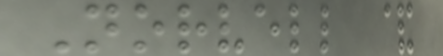Norvell &
